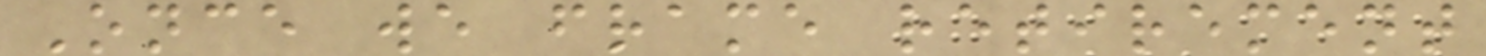Once we frame retirement
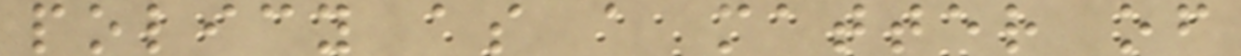policy as a matter of
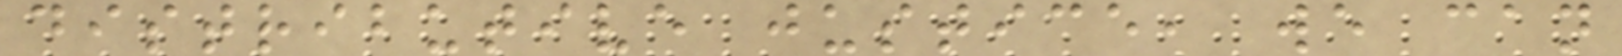distributive justice, we can
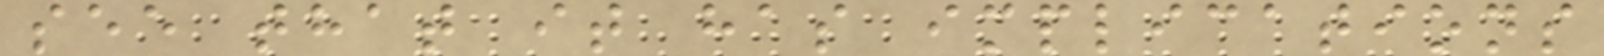see that it has implications
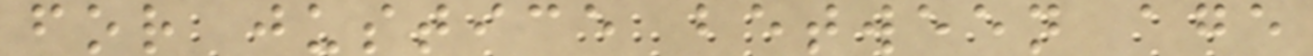for justice between age
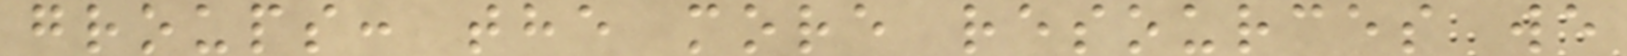groups: the more resources we
